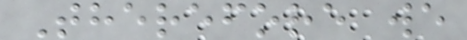Therefore we
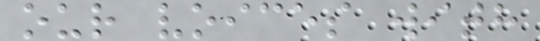our voices with
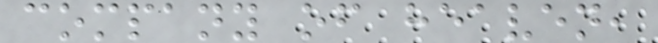company of heaven,
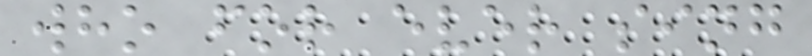who for ever sing
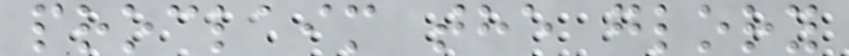proclaim the glory
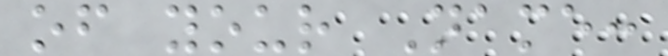of your Name:
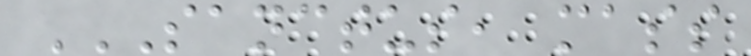SANCTUS, MASS
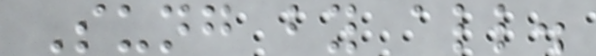Sung by all.
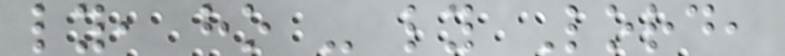ly, ho - ly Lord,
